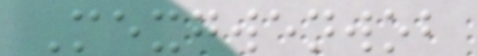Mexgwenwob
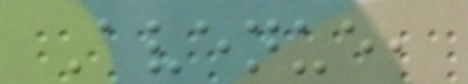Avenue,
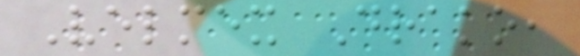Velmex Drako,
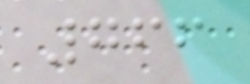766
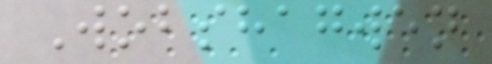Wobshagwen
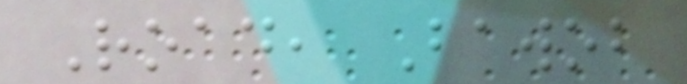Road, Bawob
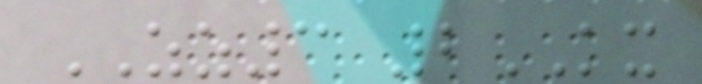ZZ3 2KX
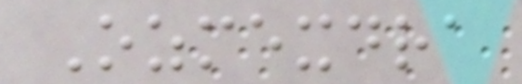Ozmexdra
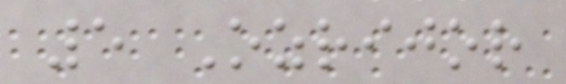5 Ozrijor
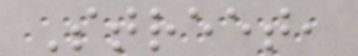Street,
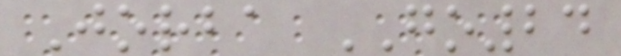Jorba GO24
